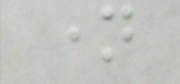name
